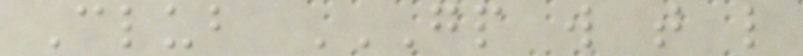Club GP W T L
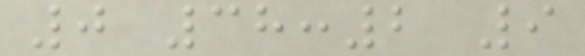0 38:2 9
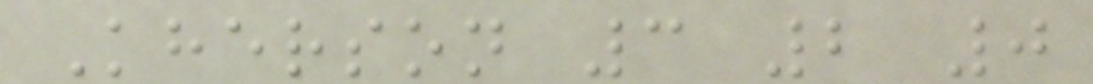Kherson 3 2 0
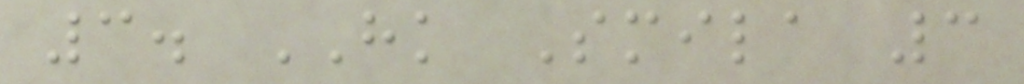3. HK Smila 3
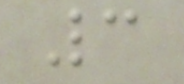3
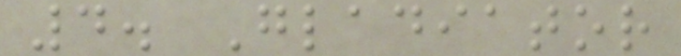4. Gladiator
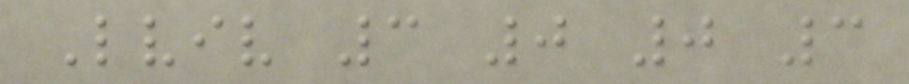Lviv 3 0 0 3
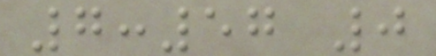7:57 0
